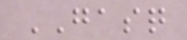GASQ
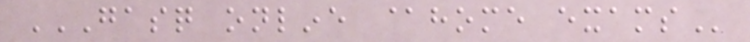GASQ ONLINE @HOME EXAMS
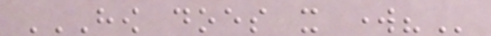HOW DOES IT WORK?
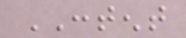CONTENT
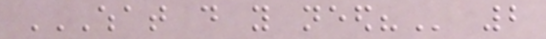WHAT DO YOU NEED? 2
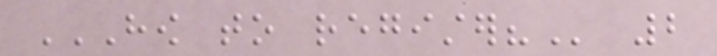HOW TO REGISTER? 2
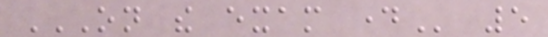ON THE EXAM DAY 5
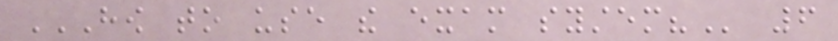HOW TO USE THE EXAM SYSTEM? 6
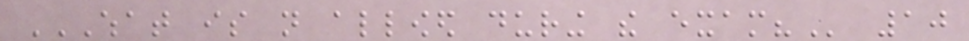WHAT IS NOT ALLOWED DURING THE EXAM? 10
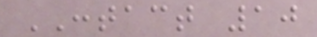CONTACT 10
